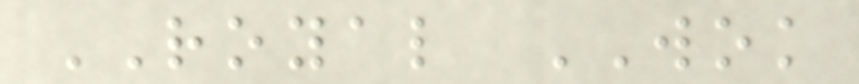ROYAL WOK
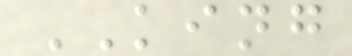KING
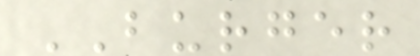BURGER
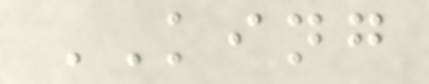KING
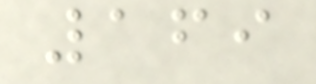169
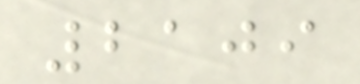2109
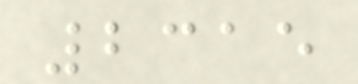2315
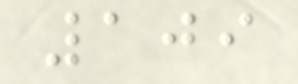109
